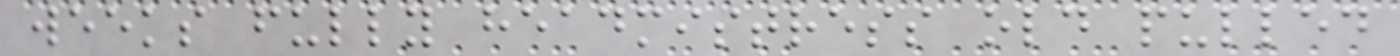weeks fully headmistress old pulled
